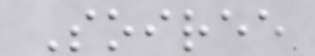Soiree
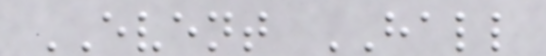EVENT HALL
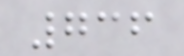736
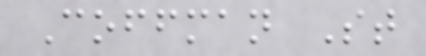Coffman St
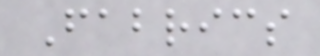Fabrics
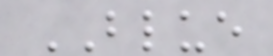BLUE
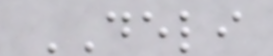DELI
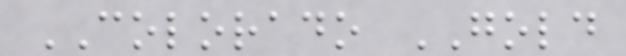COLORADO GOLD
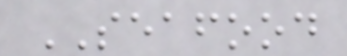SEAFOOD
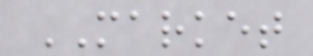MARKET
